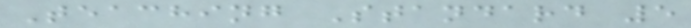Teaching Standard 5
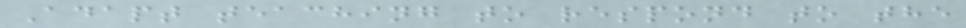Adapt teaching to respond to the
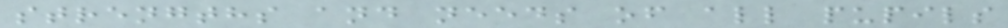strengths and needs of all pupils
